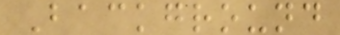Background
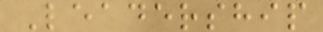Leadership
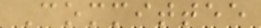Committee
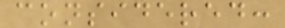considered:
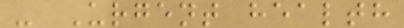- Urgent health
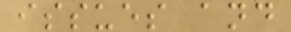issues and
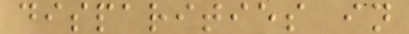disparities in
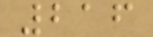216
